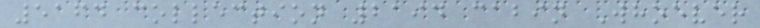5164 collection 2194 cabin Whoever
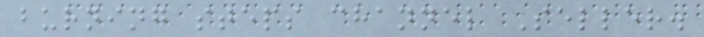burning steps channel Seller.
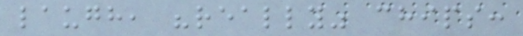laugh, "really" chips:
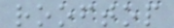rooftop
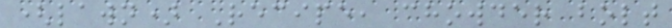(lawn) Recipe, chowder bolt
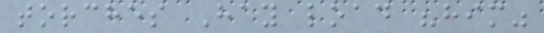torches Hay load "him"
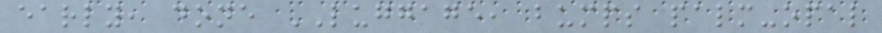early, done LUGGAGE, bumps palm-opal
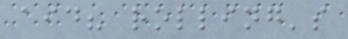aid? rolling's
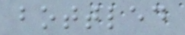bottled
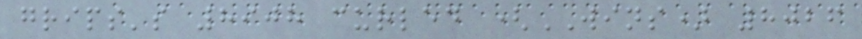grips's 8908 curled (WINS) 8026
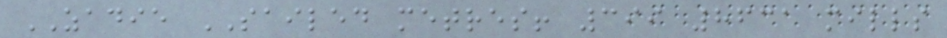ZADIE SAILED metres! 399 8631 mills
